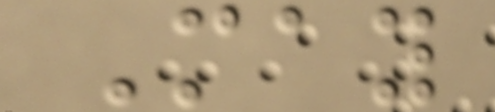May
